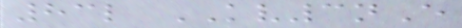83l KV3nE
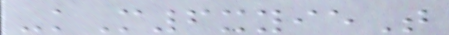-kM6xyieT
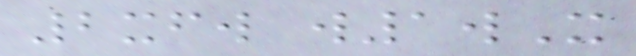2xfw w1wX
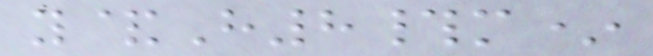y&H8#m*
